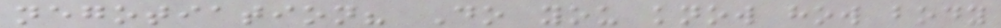negotiation? Do you know how body
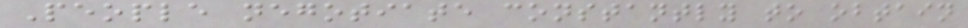People negotiate constantly to obtain
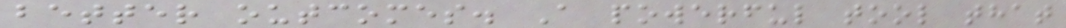better outcomes. A powerful tool that
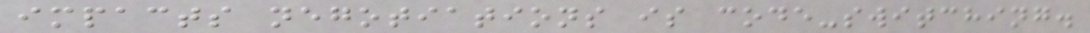impacts negotiations is code-switching.
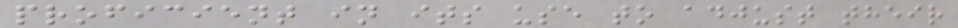proficient in its use to adjust their
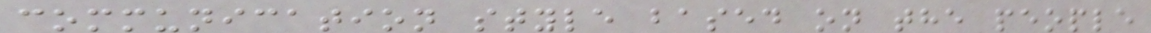communication style based on the people
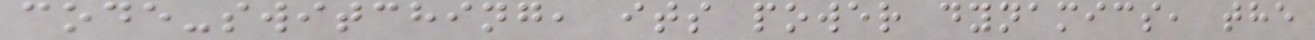code-switching, its power dynamics, the
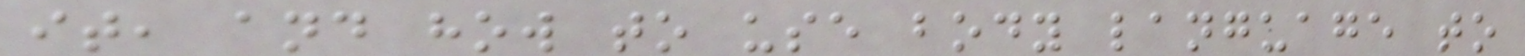it, and how to use body language to
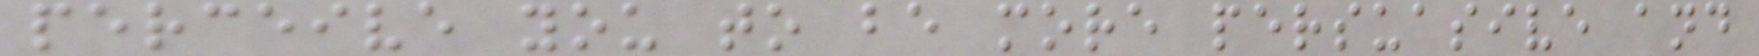perceive you to be more persuasive and
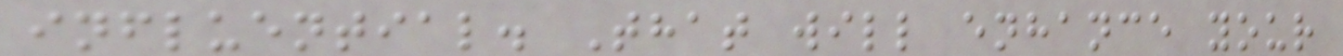influential. That will enhance your
